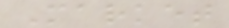Market
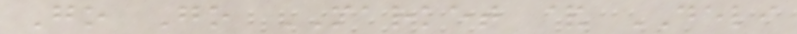Go Go MARKET & DELI
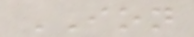ION
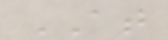AT
